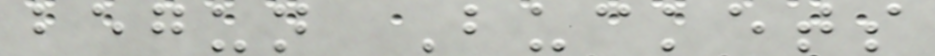begun Buckets
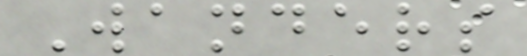Wanders
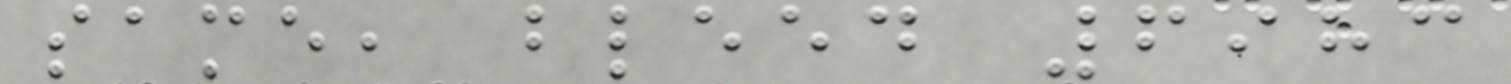same, bleed 6983
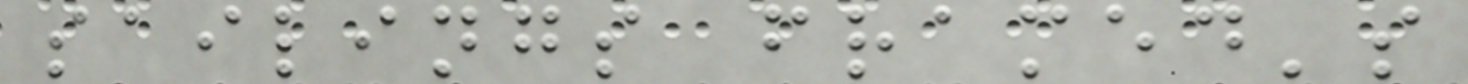sailings framed's
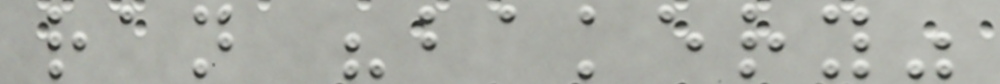ran "bakery"
